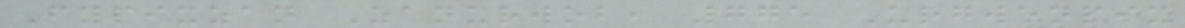Fypixzan Zanurwob, 775 Urgwenpix
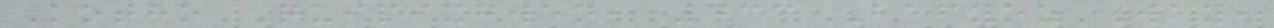Kotho Quipixgwen, 433 Bafyoz Way,
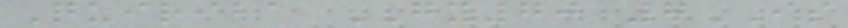Quiriba GY70 7IS
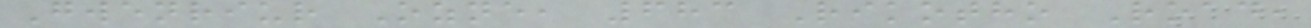Gwenriur Ozne, 683 Rikotho Road,
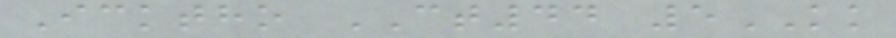Icktho CT44 5KK
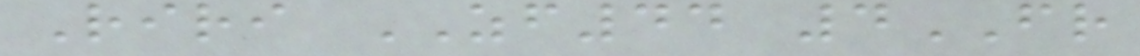Riri ZF44 4FR
